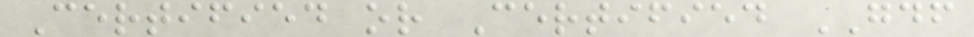Certified or Certified GDF
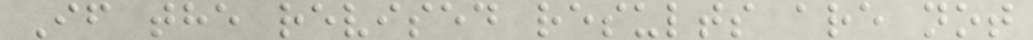If the revised results are not
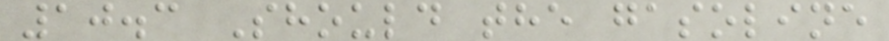10.3 Should the gasoline
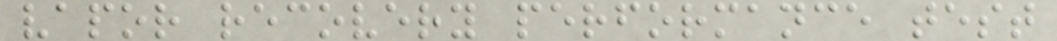vapor recovery performance test
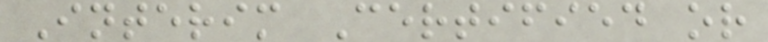Interim Certified or
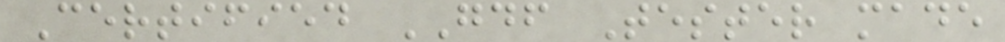Certified GDF Tester made
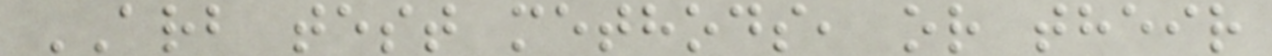ARB test methods, or their
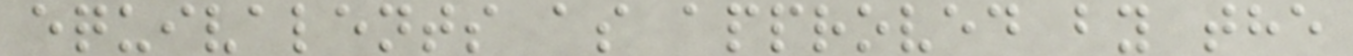equivalents as approved by the
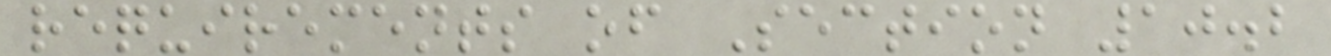requirements of Section 10.2
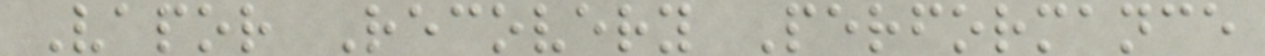Vapor Recovery Performance
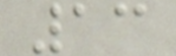13
